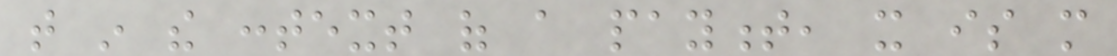that in the context of a payment, it is more
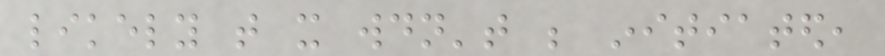likely that it wouldn't be initiated,
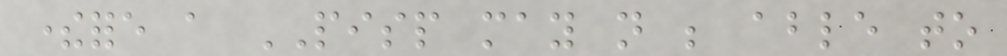therefore a PISP may not be able to
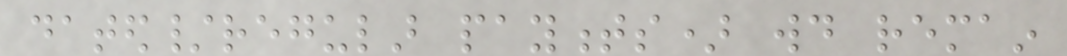dated/regular payments) would remain
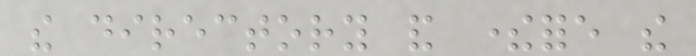the directory and therefore the
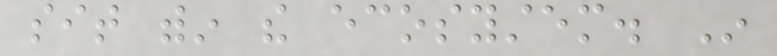sit within the ecosystem. In
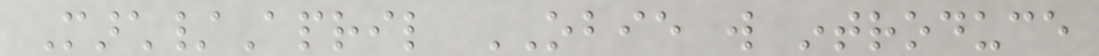March/April OBIE will introduce
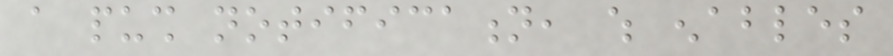a push notification, which enables
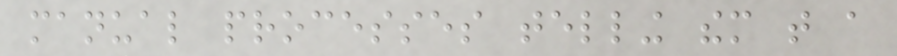manual processes telling them that a
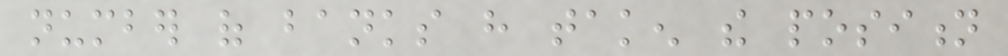number of banks have taken the position
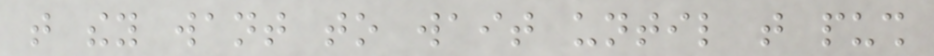that they want to wait until that push
